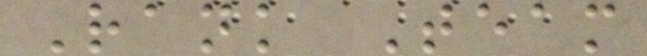Rank Team
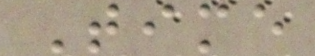Time
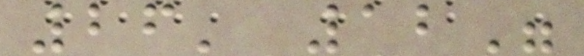26' 12"
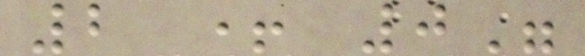2 + 0"
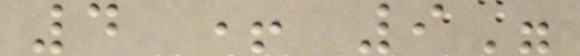4 + 9"
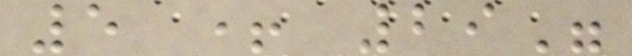5 + 29"
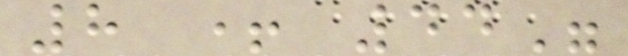8 + 44"
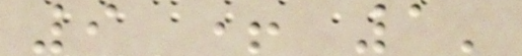9 + 1'
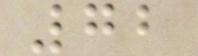72
